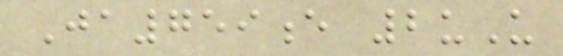Ja759e 2uU
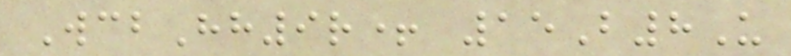WcbHh9r+ 15B8U
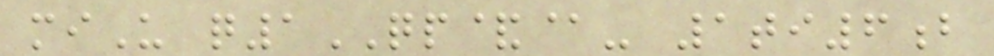miU q1QP&@- 1ti6b
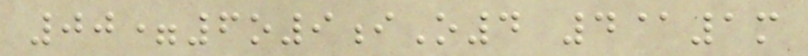00=6o9iO4 4@1m
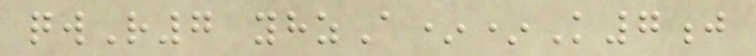qwR7 yhzA**K7j
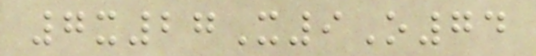7x27X9O74
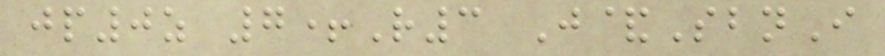jp0z 7+R3 J&SbnI
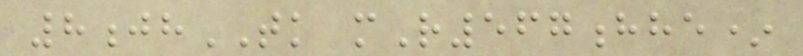8jhTK mR567hhe*
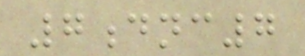7dnc7
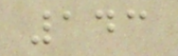143
